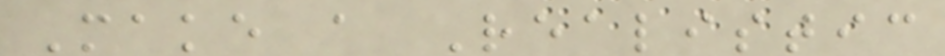Make a Realistic
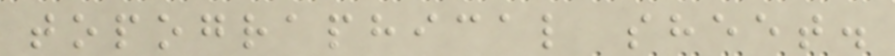topographical sheet.
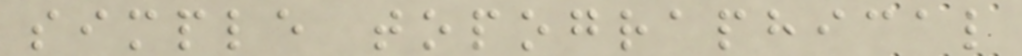simple topographical
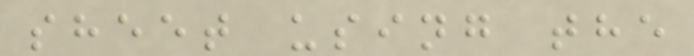sheet using the
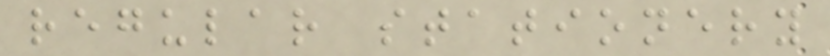regular stationery
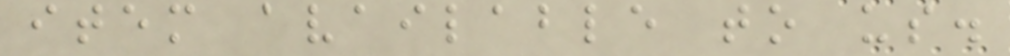item available to us.
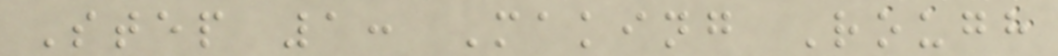Step 1: Making Rough
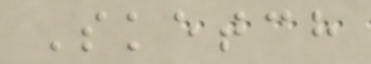Sketch
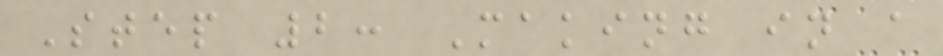Step 2: Making in a
